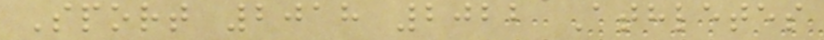Sport 2018 2022 Athletes
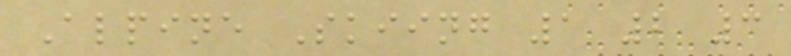Alpine Skiing 1 2 3
